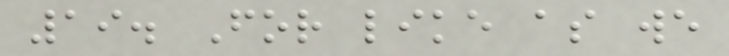19. For like as we
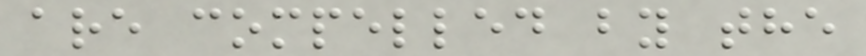are compelled by the
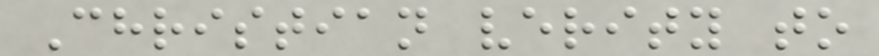Christian verity to
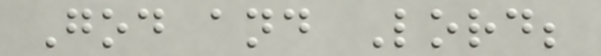God and Lord;
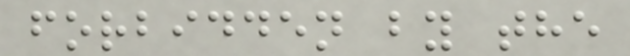forbidden by the
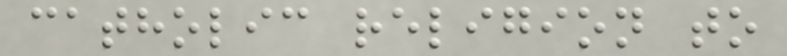catholic religion to
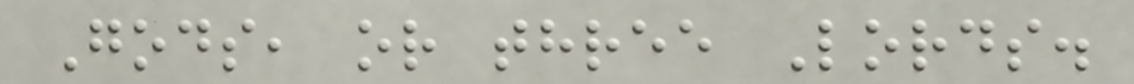Gods, or three Lords.
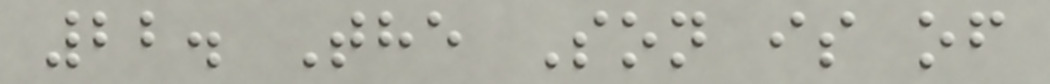22. The Son is of
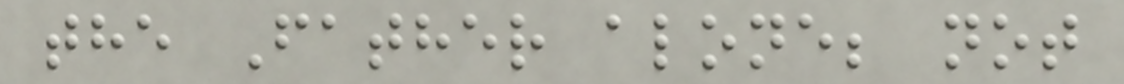the Father alone; not
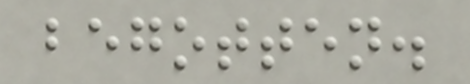begotten.
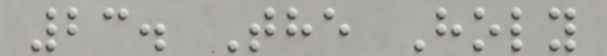23. The Holy
